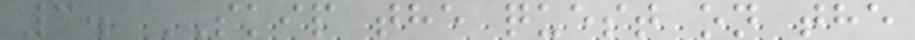3. SKIP the quest on the
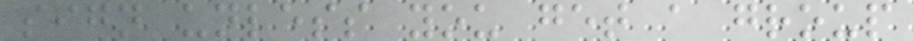sign unless you get a group
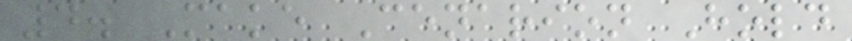4. Make Cenarion Hold
